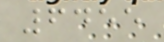6455
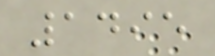1495
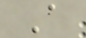A
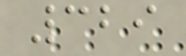329
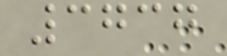3737
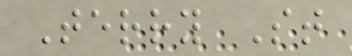Terry St
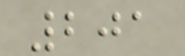201
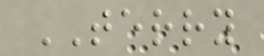TERRY
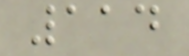114
